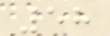58
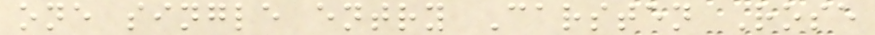one single entry Carsten Rose
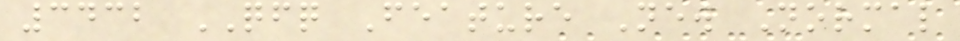3432 QFQ Feature New Normal
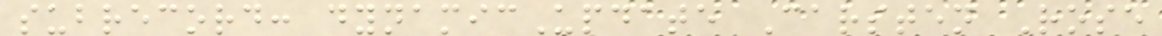subrecord: dynamicUpdate Carsten Rose
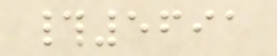#5691
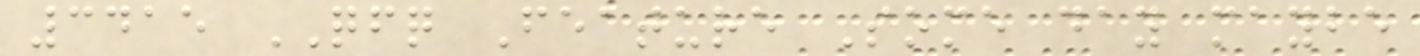3415 QFQ Feature Some day maybe
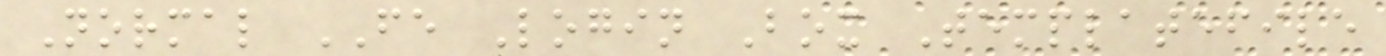Normal FE Login Box Templatefile
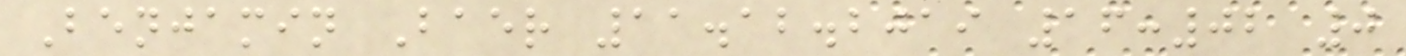Benjamin Baer 11.12.2019 16:02 0
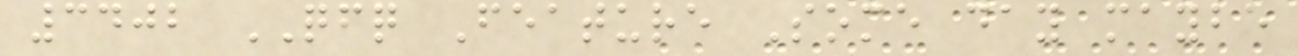3402 QFQ Feature Some day maybe
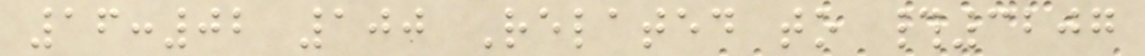16:02 100 Related to #3207
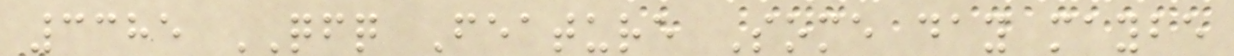3385 QFQ Feature Some day maybe
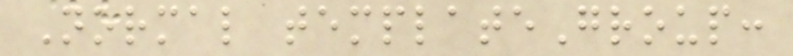Normal templateGroup:
